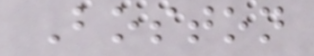Boston
